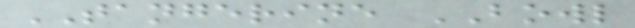TANGERINE BOWL
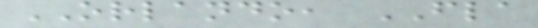ORLANDO, FLA
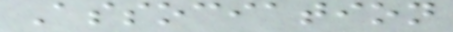Association
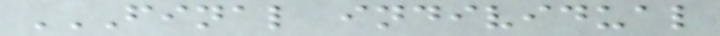FINAL INDIVIDUAL
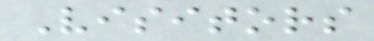Visitors
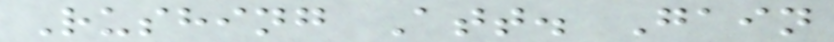Rushing Att. Gain
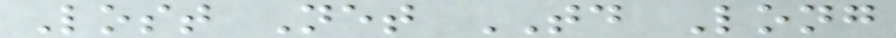Lost Net TD Long
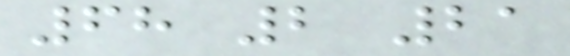68 2 21
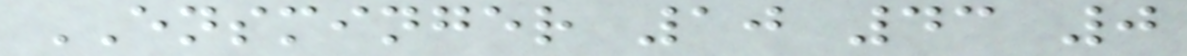ENSMINGER 10 43 0
